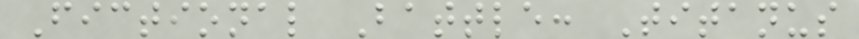Fictional Battle: Titanus
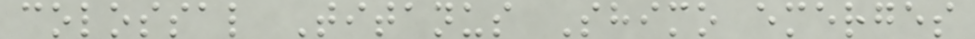colossal Titanus Shimo emerges
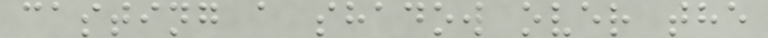casting a shadow over the
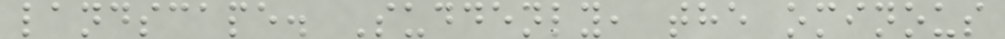landscape. Suddenly, the ominous
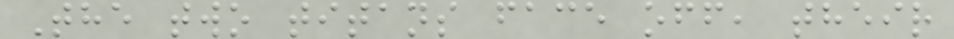The two titans face off, their
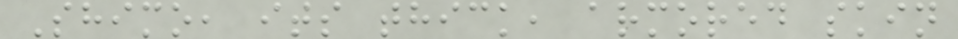Shimo, its thick, armored skin
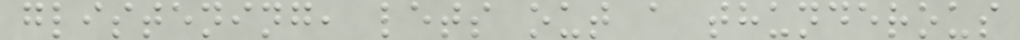glistening, lets out a thunderous
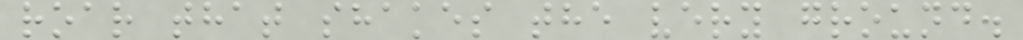roar that shakes the very ground.
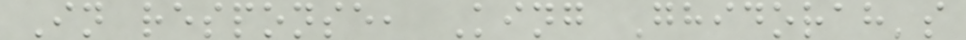In response, King Ghidorah's
